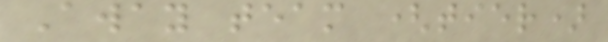Away team (tier)
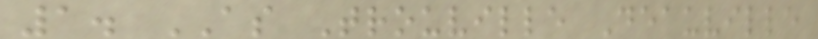1. AS Trouville Deauville
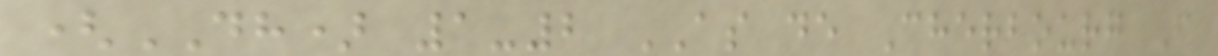(DH) 1-2 AS de Cherbourg F
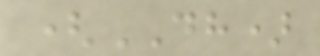(DH)
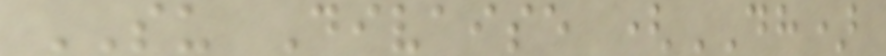SU Divaise (DH)
